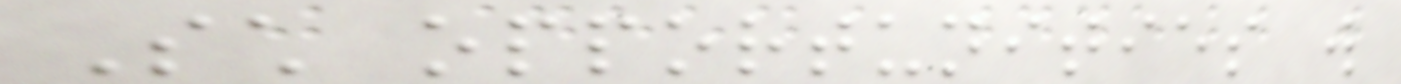Such opportunities will
